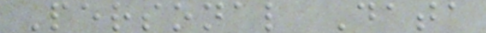Personal Data
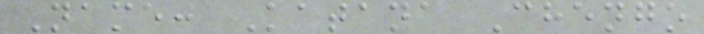Name: Katana Chengo
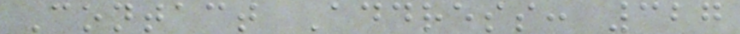Contact Address: 327
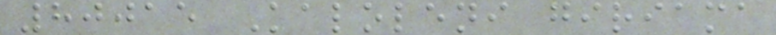80015 Kaloleni giriama
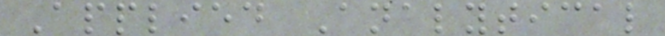Applied Analytical
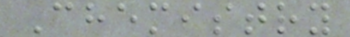Chemistry
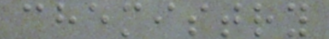chemistry
